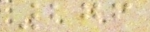276
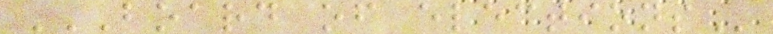BOARD OF ELECTIONS
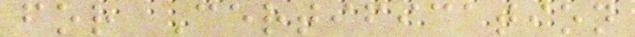for Certification
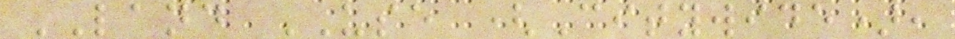LAND USE (Citywide),
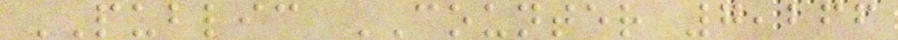PUBLIC COUNTER 7,266
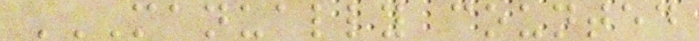MANUALLY COUNTED
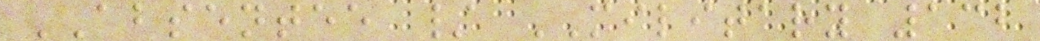ABSENTEE / MILITARY 132
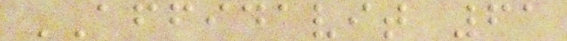AFFIDAVIT 61
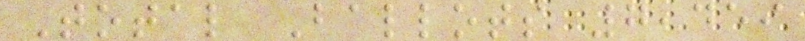Total Ballots 7,459
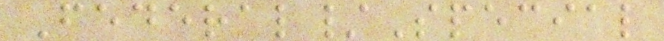Federal/Special
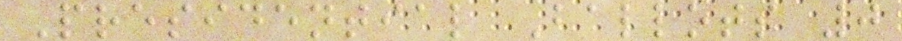Presidential Ballots 0
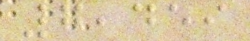7,459
